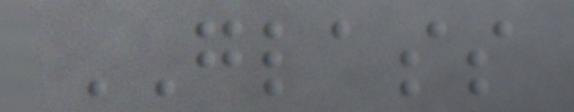GLASS
